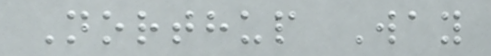Northup Way
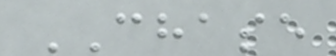CHASE
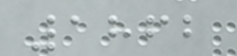1862
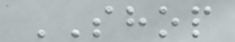SHOP
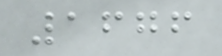1676
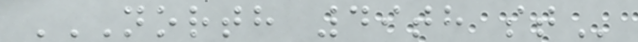NORTH 49TH ST
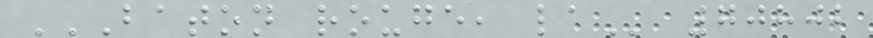BATON ROUGE, LA 70802
